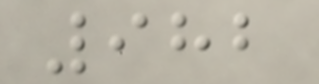982
